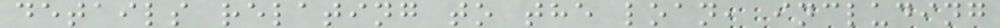details relating to the loan, including
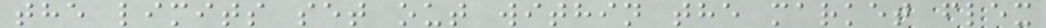the limits set out within the market flex
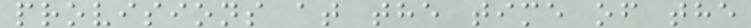provisions at the time of the
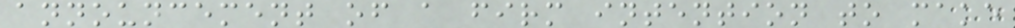announcement of a firm intention to make
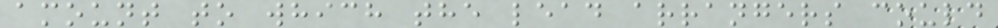amount to which the lead arrangers could
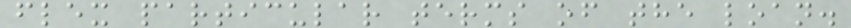flex particular terms of the loan.
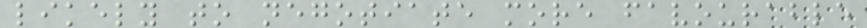likely to negotiate more favourable
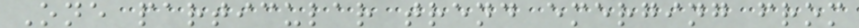One particular trend emerging from
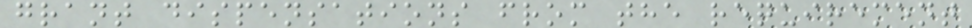grant dispensations from the requirement
